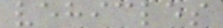vehicles
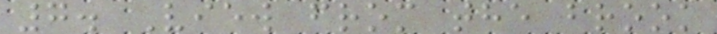7. View from the brook
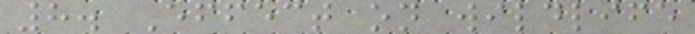8. Effect on wildlife
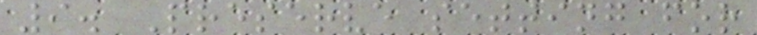9. Preserve setting for
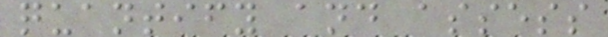quantify and assess
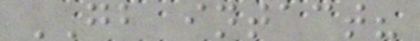GB intact?
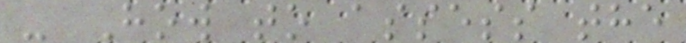- How to assess the
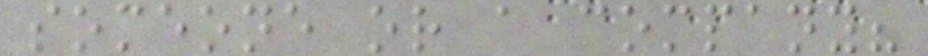someone or a company?
